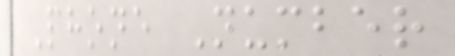Phone Number
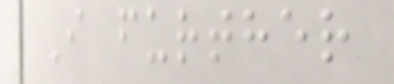I further
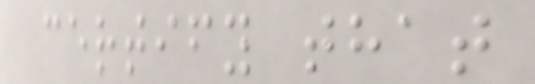certify that
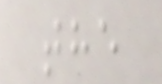the
